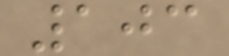103
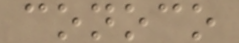conoco
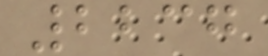2237
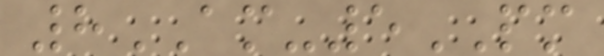8AM-5PM
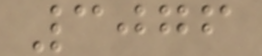3076
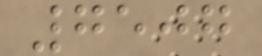7507
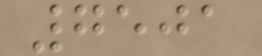7501
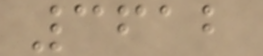3612
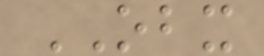OBX
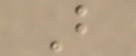B
